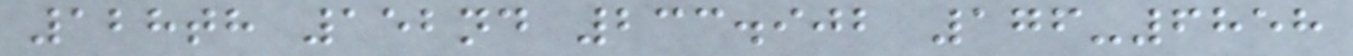128th 152nd 233.902 176-6858
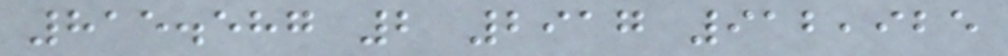815.587 2 2917 912,925
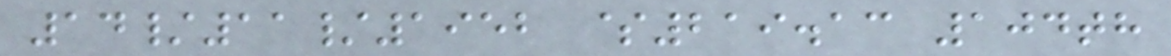14/11/1952 $219.13 104th
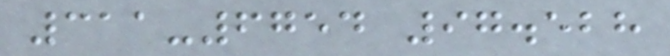311-6754 97.528
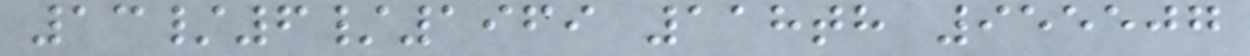13/6/1969 118th 955507
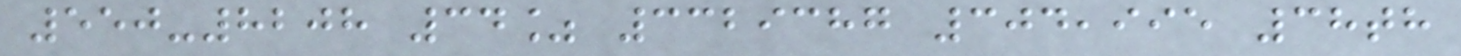550-8208 34% 3329387 304,995 38th
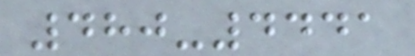480-4441
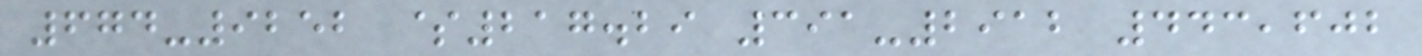674-9252 $217.29 391-2912 443,602
